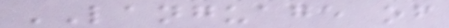LANGUAGE of
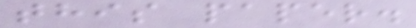this paper.
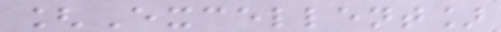[Excellent]
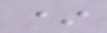*
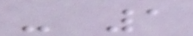- 1
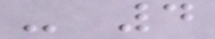- 4
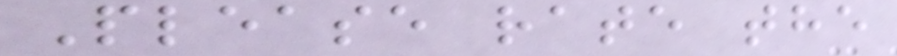Please rate the
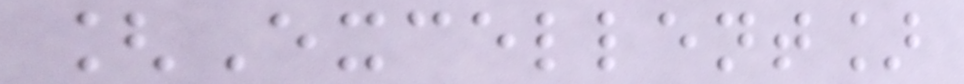[Excellent]
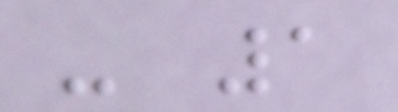- 1
